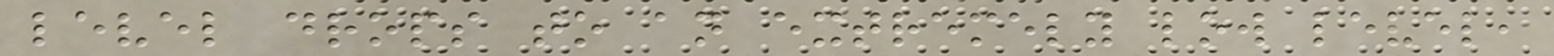level drops to an extremely low level,
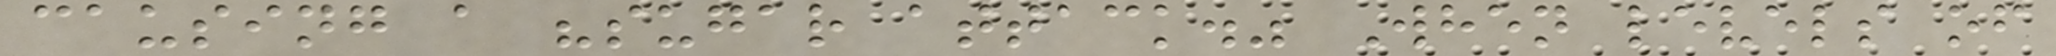causing a "sugar attack." When levels of
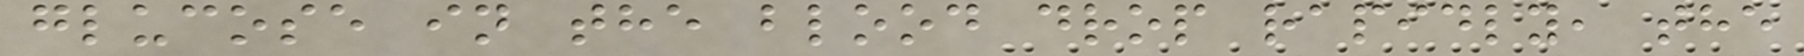glucose in the blood drop rapidly, the
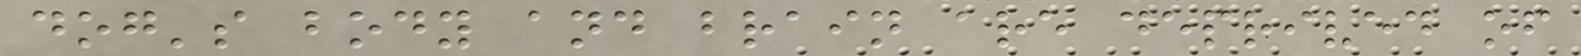dog's body and brain are deprived of
